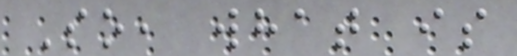So, what is
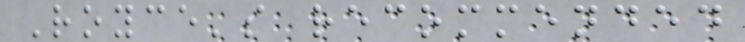Royce's recommended
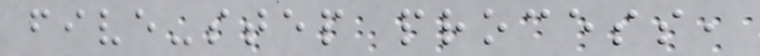five-step process,
